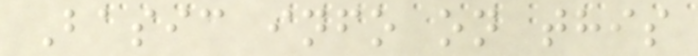Basic info on this
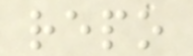repo
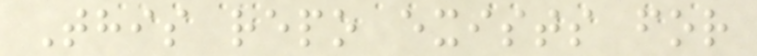This repo exists for
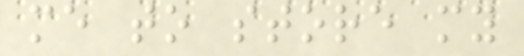me to store my
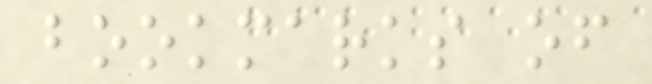bookmarks of
